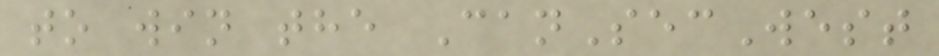to win the CanSecWest
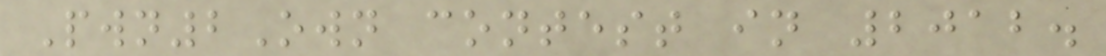Pwn2Own contest in 2012.
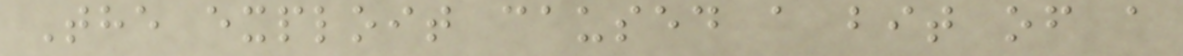The exploit caused a bit of a
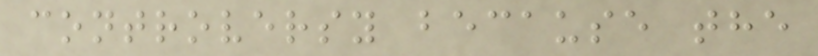controversy because the
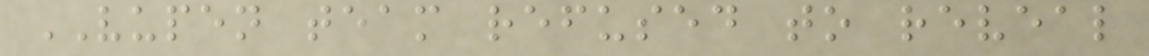VUPEN team refused to reveal
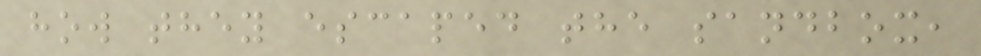how they escaped the sandbox,
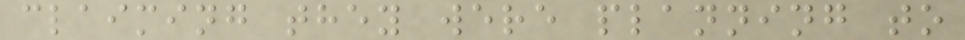claiming they were planning to
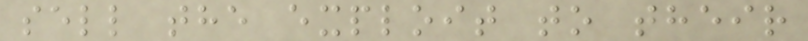sell the exploit to their
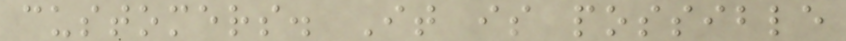customers. It is possible
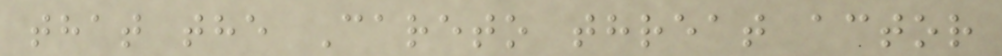that the Careto threat actor
